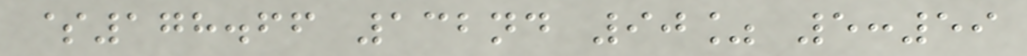$178.66 132nd 90% 5:59
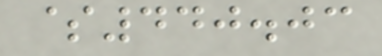$440.03
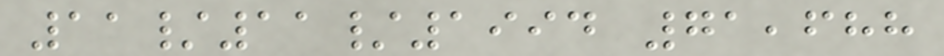11/11/1994 71,688
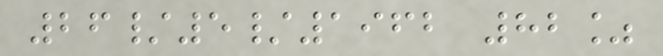26/5/1962 82%
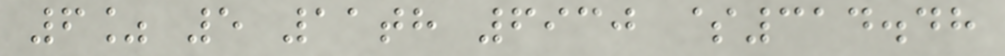6% 5 11th 6930 $314.48
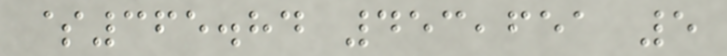$365.84 453,651 5
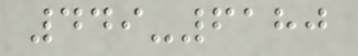449-6180
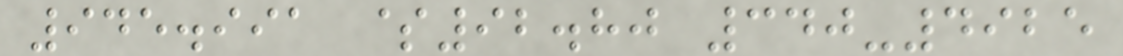945.991 $92.80 340-4925
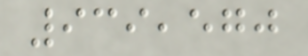939,570
